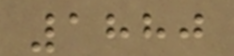1880
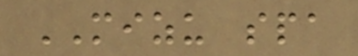MIZU spa
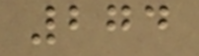274
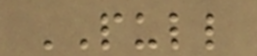PULL
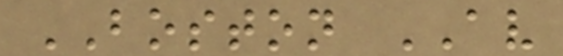BOSTON AV
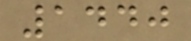1440
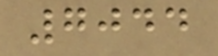7044
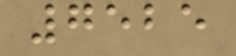7525
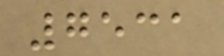7531
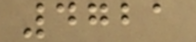4721
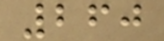260
